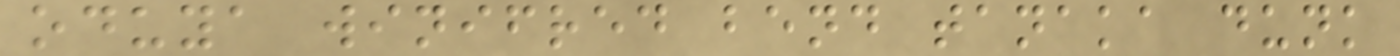oduya winifred bend tanaka dunk
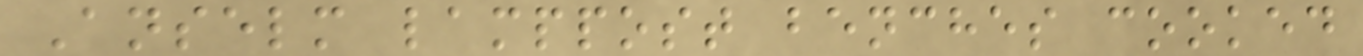Anselm lamppost benches cooked
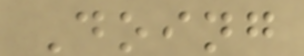Doing
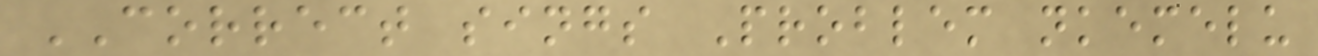CORRECT sings Problem nkemelu
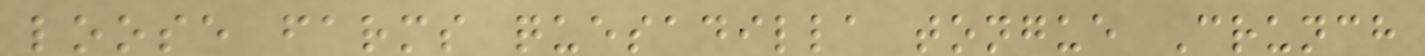loose farms quesadilla tongue Crunch
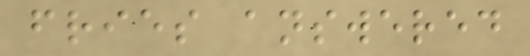fries answered
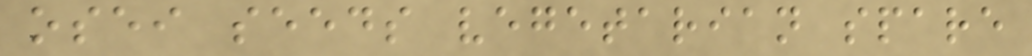osei seeds vegetarian spare
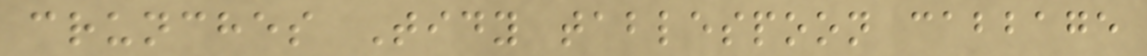crunches Tidy tablespoon cabbage
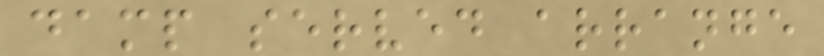damp served arrange
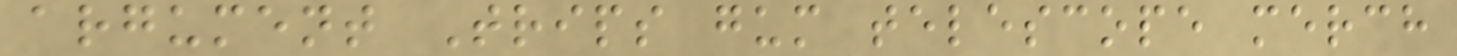argument Trips gum telescope merch
